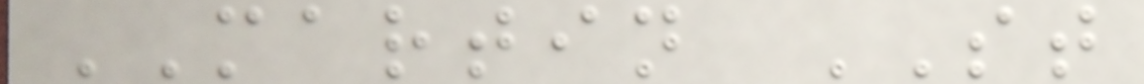MARTIN ST
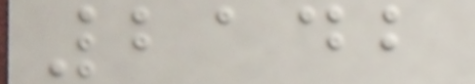2142
